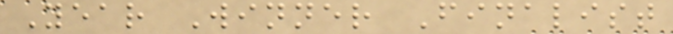Year Winner Finalist
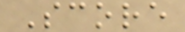Score
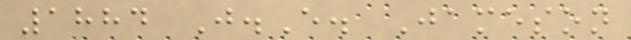1884 J.E. Jameson
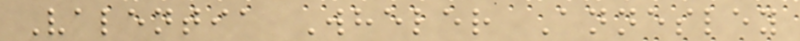Valentia Wheler Annesley
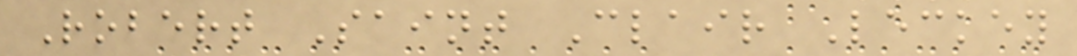Robert Saint Clair Leckey
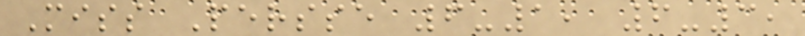Miss Persse 6-1, 6-3,
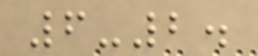6-2.
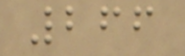266
